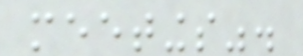meetings".
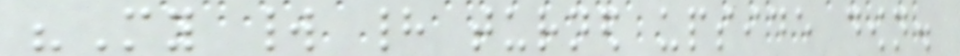"My world had turned upside down.
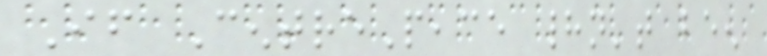If CentrePeace hadn't been
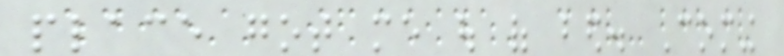place got me out of bed. Coming
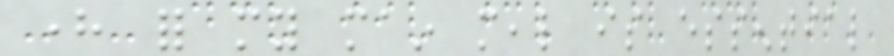here for my main meal is essential
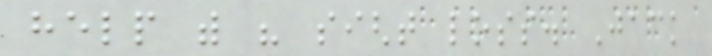help with his sight loss. Jack
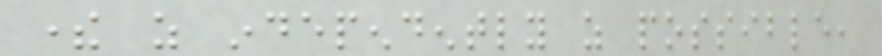there as independently as possible,
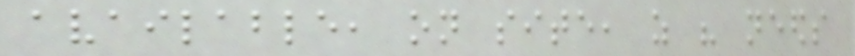available, on site, as his needs
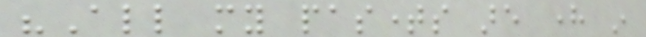"All my pastimes are here in
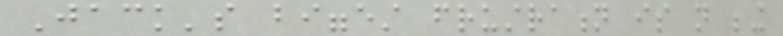Jack's biggest frustration is not being
